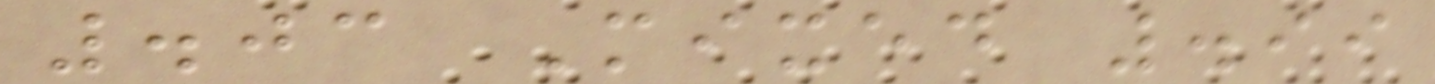.03 Mixed .99
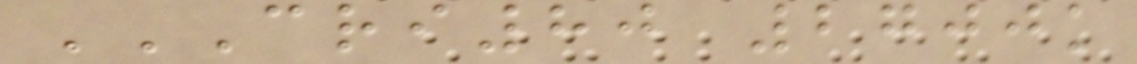CRI80 2700K
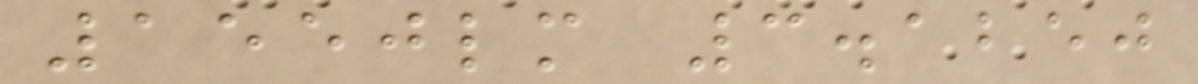1550lm 3.1250
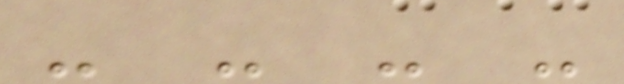- - - -
